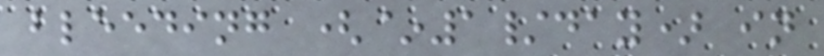bleeding (~1/day) in
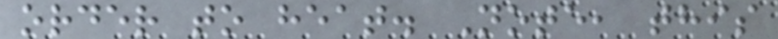order to heat. Note, this
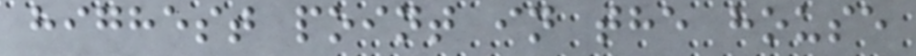highest point in the house
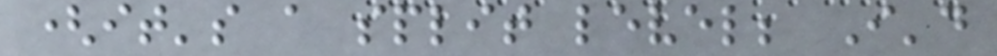(it's a split level; I'd
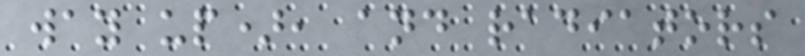way up), and radiators
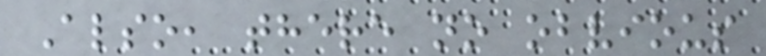Also, there no obvious
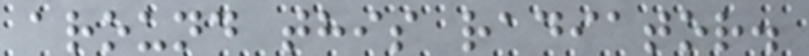around this radiator.
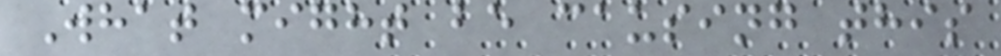What might be causing this
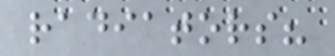radiators?
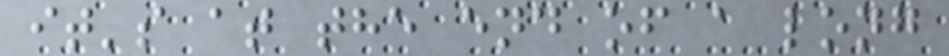it's at the end of a long
